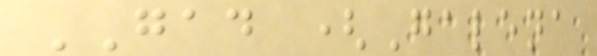GAD (Galena
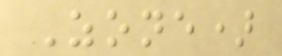Zone)
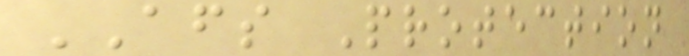AFS Protection
